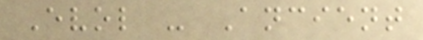Evol - Ancient
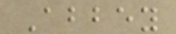Abbey
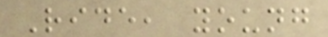Ride, young
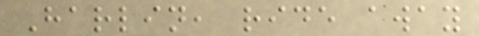Harlin, ride away
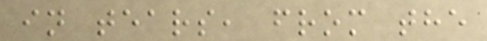in tears, from the
